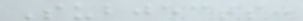Subjects:
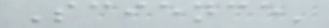Science'
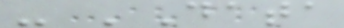- 'Data
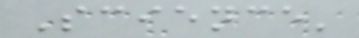Science'
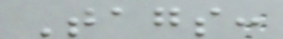Tags:
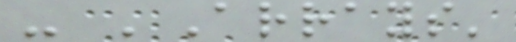- 'Arrays'
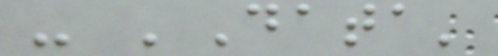- 'Data'
